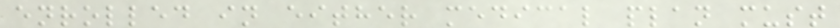enrolled in either medical plan must
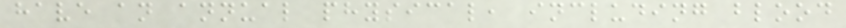have an annual physical, including blood
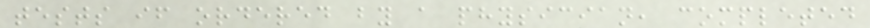tests if ordered by a physician, completed
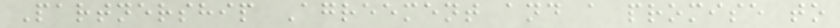Partnership Agreement and a promise to
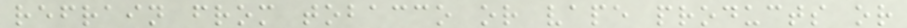refrain from tobacco or vape products or
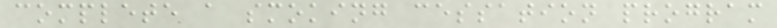complete a smoking cessation program
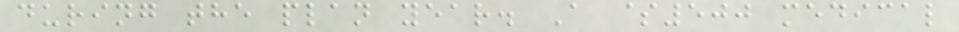during the plan year. A $500 medical
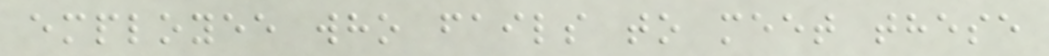employee who fails to meet these
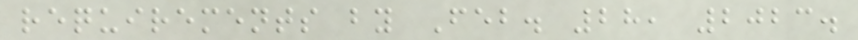requirements by Feb. 28, 2023.
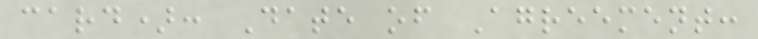card): Date of Agreement:
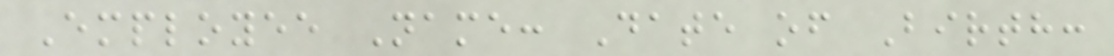Employee Name: Date of Birth:
